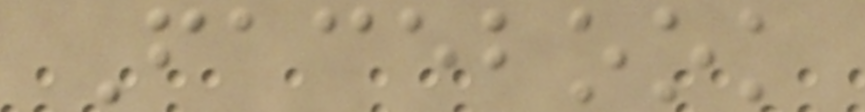Facebook
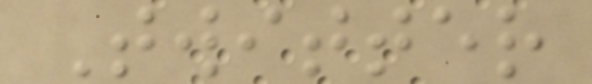Twitter
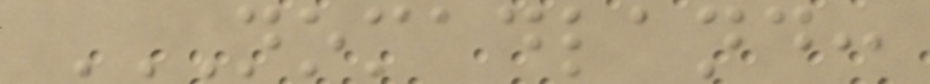NOMADLAND:
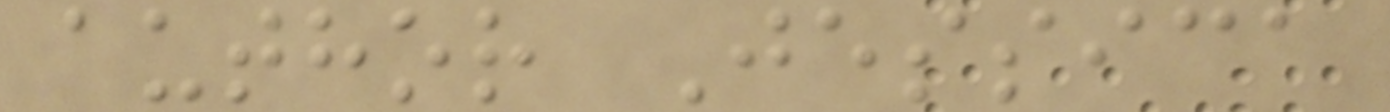author Jessica
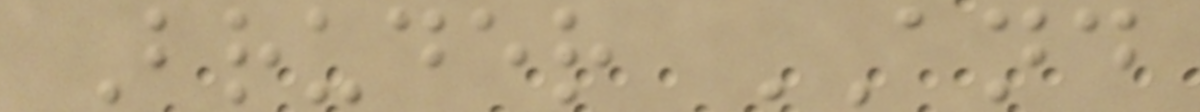Bruder AND
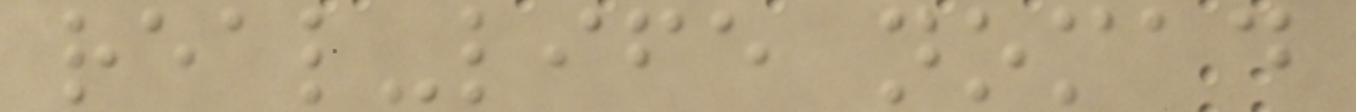real-life nomad
